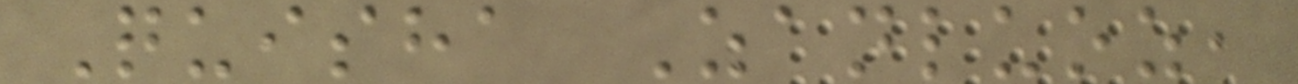Quisha Zanluoz,
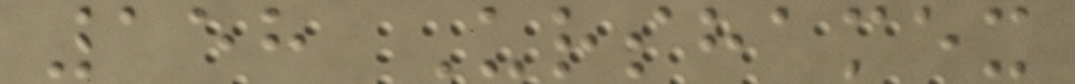158 Urshamex
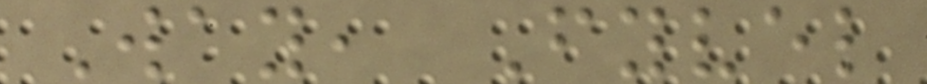Way, Fyvel
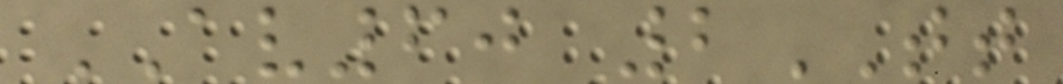AV60 2TT
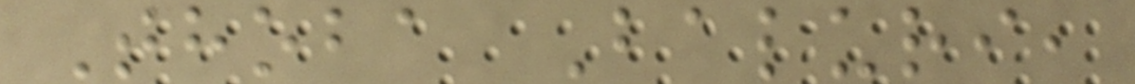Thoba Baluri,
